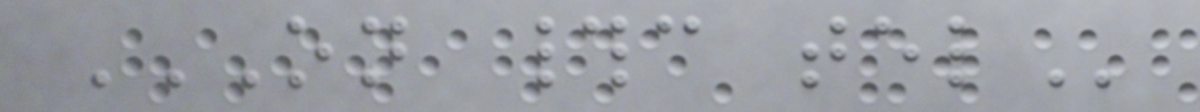ON #C TEL
